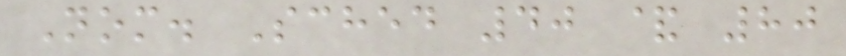Nom. Sched 40 & 80
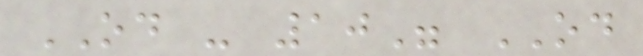OD - 10" OD
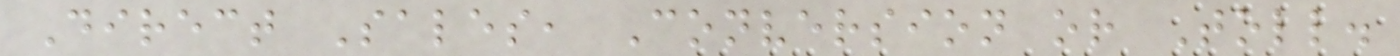Direct Sales, Conversion or Toll.
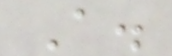A.
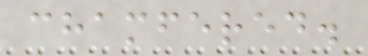chamfered.
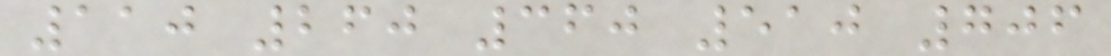110 260 360 510 706
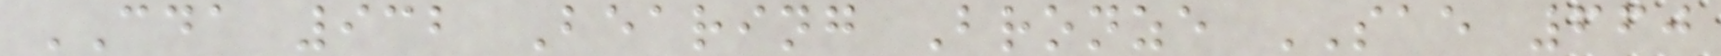CDA 932 Bearing Bronze SAE 660
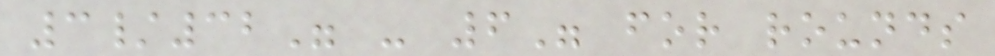3/32" - 6" for rounds
